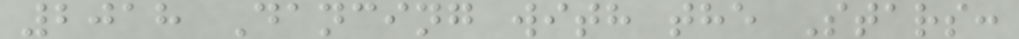2018 Dancing with the Stars:
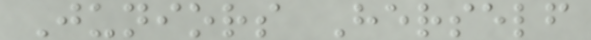Juniors Herself
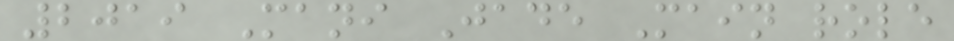2019 Mani Jade Main role
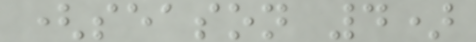(season 4)
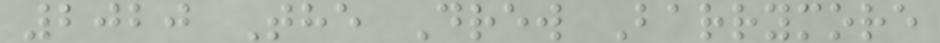2020 The Drew Barrymore
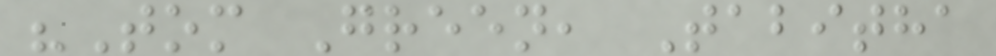"Tom Green, Tabitha
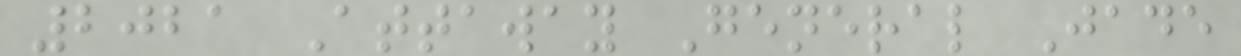2021 Attaway General Jade
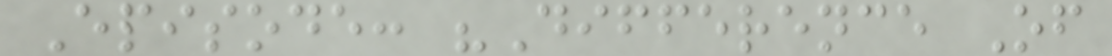Episode: "Difference Of
